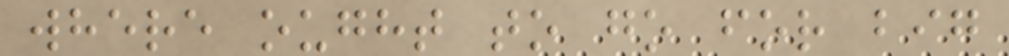where ought to go for big
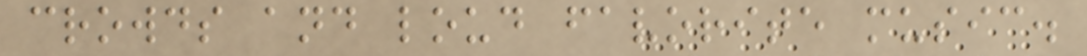crowds and loud favorite music.
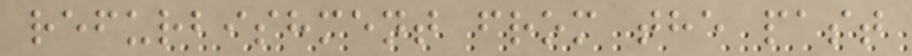refurbishment from the past
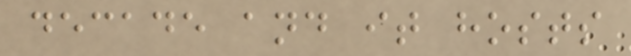decade and it hosts
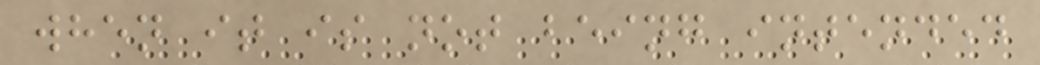when it is not being intended
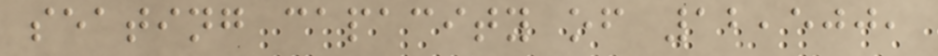seating capacity of 12,500,
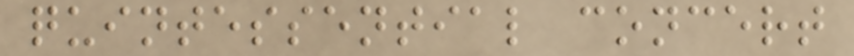quintessential concert
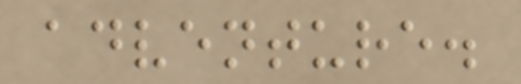adventure.
